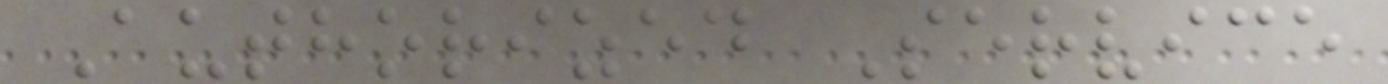Authorized Service
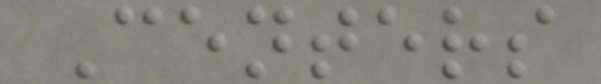Centers
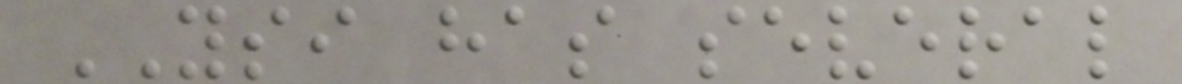YSI has several
